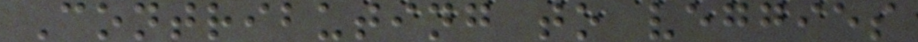Contributing to veggies
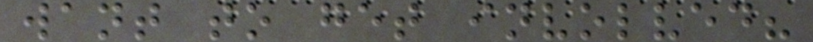want to get involved?
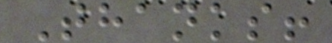Thanks!
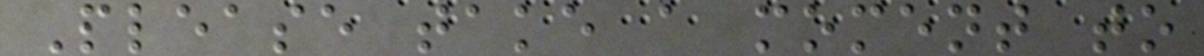Please take a moment to
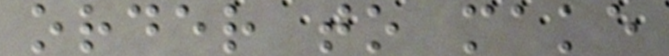order to make
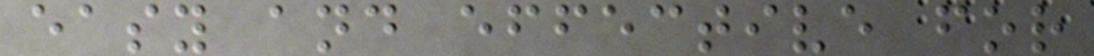easy and effective for
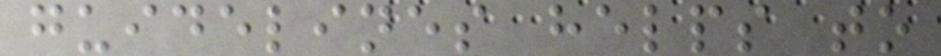guidelines helps to
